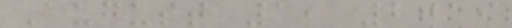August 1, 2019
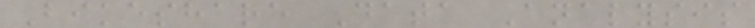Bikeshare Data Analysis
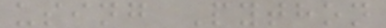using Python
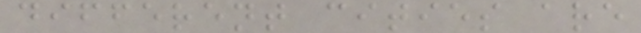different cities are
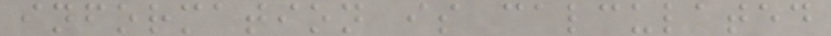information is calculated
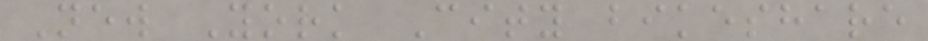New York City bikeshare
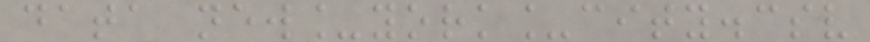data new_york_city.csv
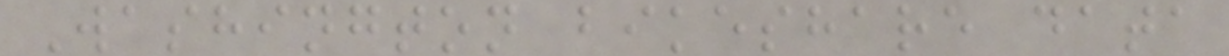Washington bikeshare data
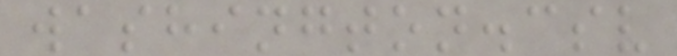washington.csv
